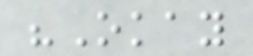"Okay
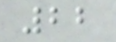22
